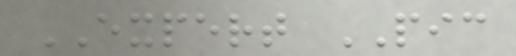EXPERT PIC
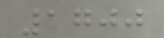1700
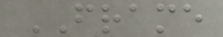FRAME
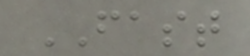FAST
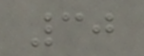30
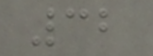32
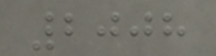2008
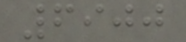6900
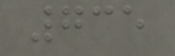735
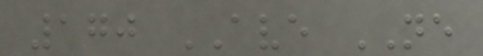170 AVE NE
